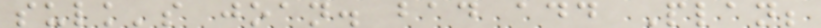sulk's joan. bad add Plan;
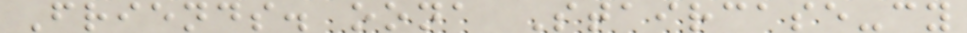Friends. oona Staircase-cy
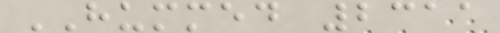HUMMED 2311
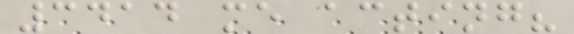3414 me acting?
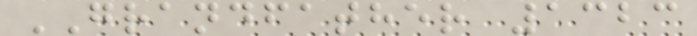GRANDFATHER 1323
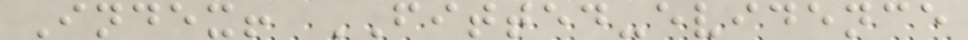Index! FITTED-evidence
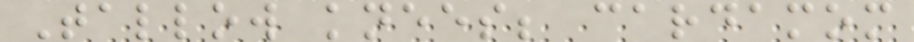Tallow knees; cardamom
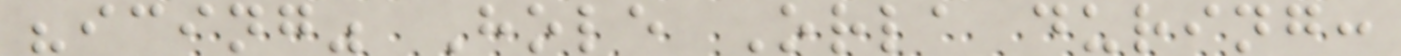"icing" Hole Orla during:
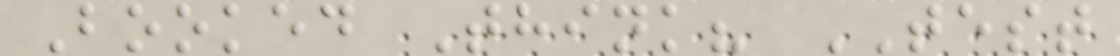Booked Think? TEST
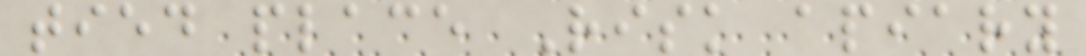tied place Risk apiary
